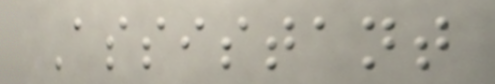Assistant
